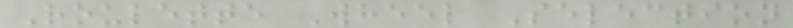Roulette Wheel Selection
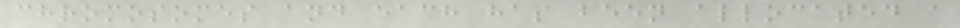chromosomes and each has been allocated a
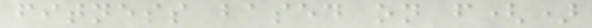fitness based on f()
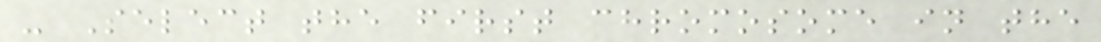- Select the first chromosome in the
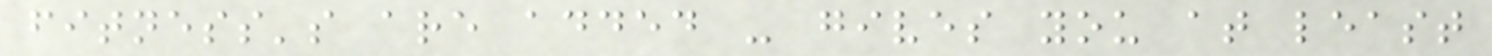fitness's are added - gives you at least
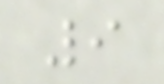9
